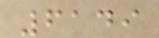6149
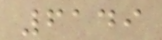6149
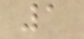1
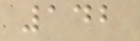142
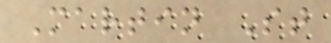Martin St
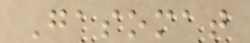Gasomat
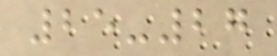25-27
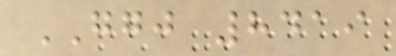GGJ 8419
